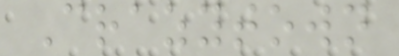Crazytown
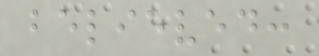believed:
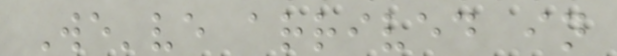We've arrived in
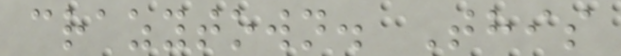crazytown. This
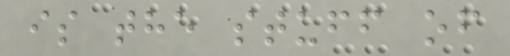is the stuff of
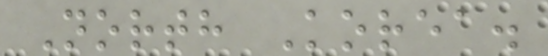North Korea.
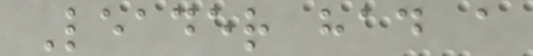Leader had a
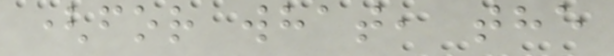(for what, the
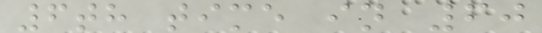6th time in 60
